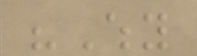"Why
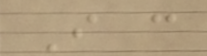I can
